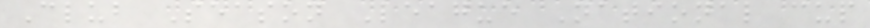Club Season League National cup
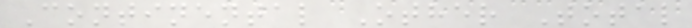Continental Other Total
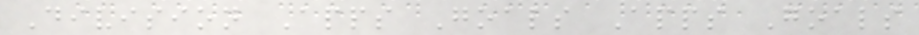Division Apps Goals Apps Goals
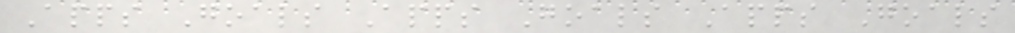Apps Goals Apps Goals Apps Goals
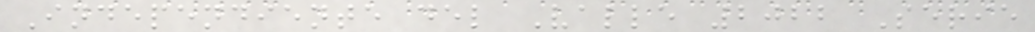Independiente del Valle 2022 Serie
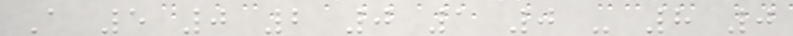A 5 0 2 0 1 0 - 8 0
